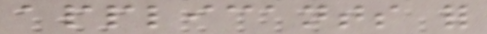applicants for
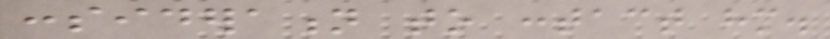consideration to contact him.
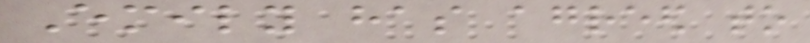Emily has agreed to
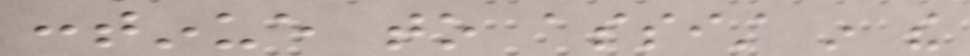continue to assist in the
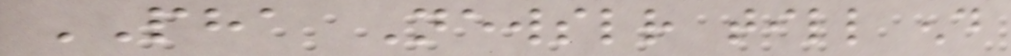PHA Newsletter till end
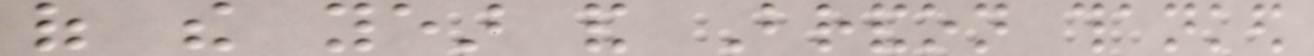of the year and Brandon thanked
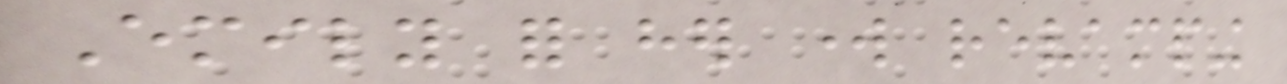Emily for her work revamping
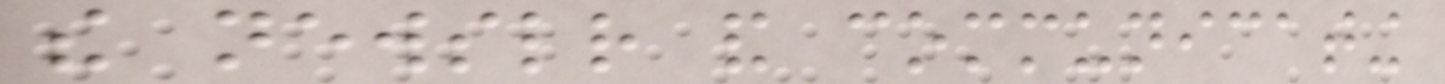the newsletter and communicating
